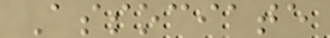Associate
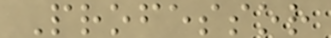Professor
